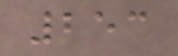253
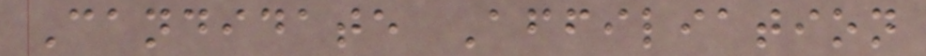Candidate Affiliation
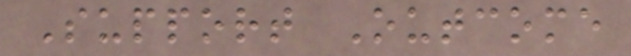Support Outcome
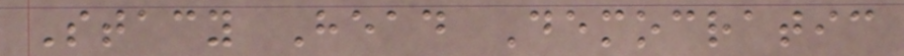Stacy Head Democratic
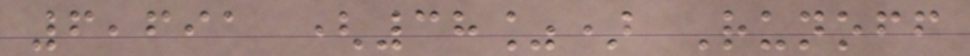6,691 (38%) Runoff
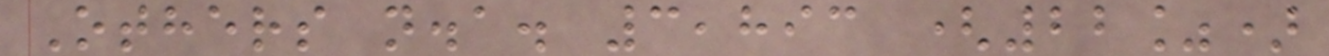Others n.a. 3,893 (22%)
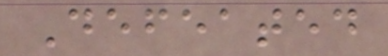Defeated
